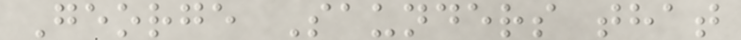George Saunders that
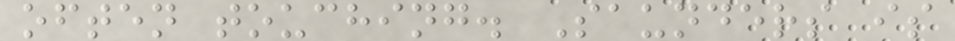often touching. Saunders is
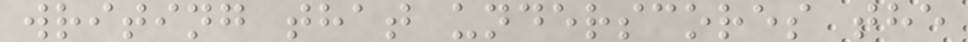writing that underscores the
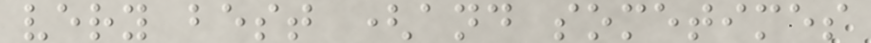very best (and sometimes
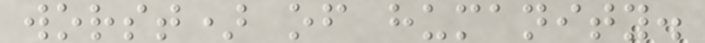worst) of humanity.
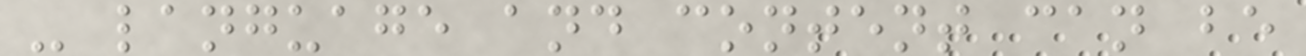- language and content can be
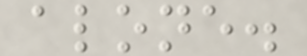alone.
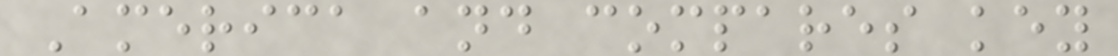America and compares key
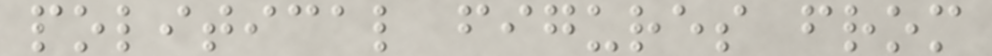political figures from
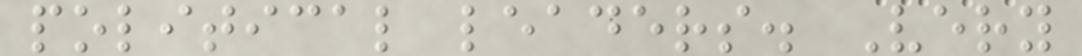political leaders. Very
